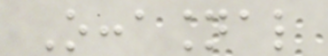Occasional
